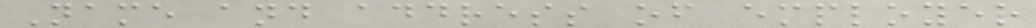Name and address of employer
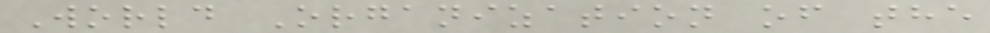World Organization of the
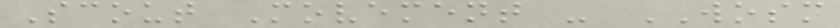Scout Movement - WOSM
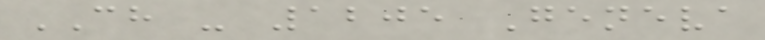CH - 1205 Geneva
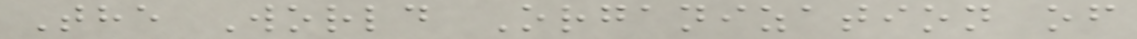The World Organization of
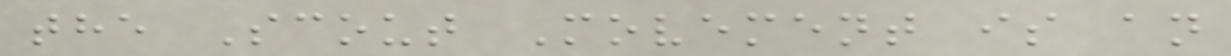the Scout Movement is an
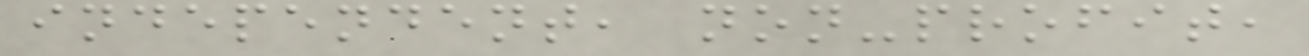independent, non-profit,
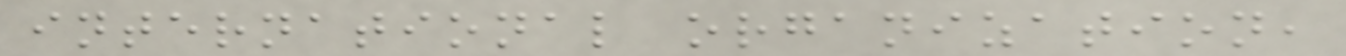international organization,
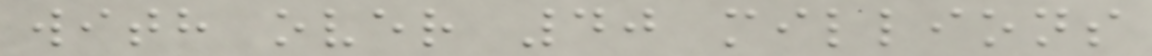with over 40 millions
